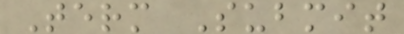Term Submit
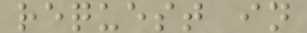request in
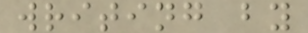writing by
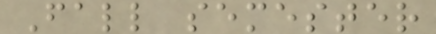Fall semester
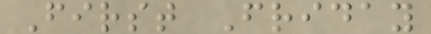First Friday
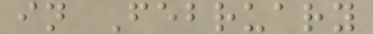in February
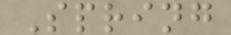Spring
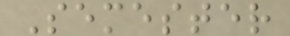Semester
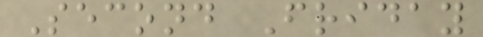Second Friday
